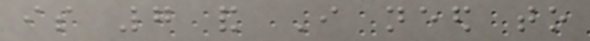is 7 and I need to
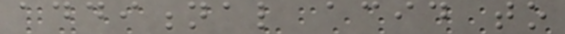additional acid to
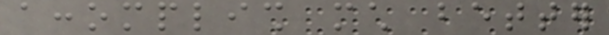accomplish much better
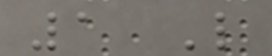1 Like
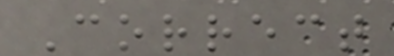Correct
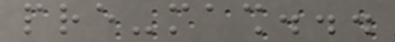pre-mash...
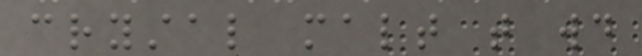crystal malt that would
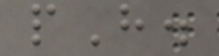pH.
